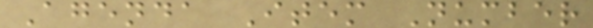Agenda Item Number
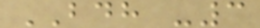BDH -3
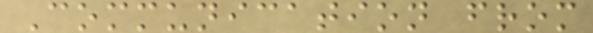Communication from
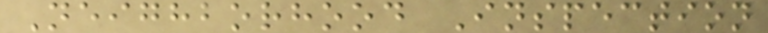Neighborhood Inspection
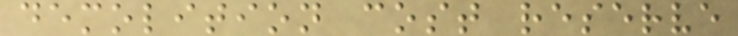demolition cost reserve
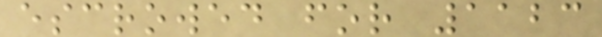escrowed for 1123
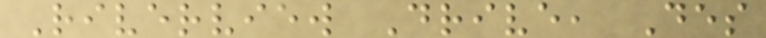Riverview Drive, Des
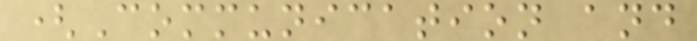(Communication and
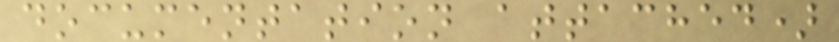documentation attached)
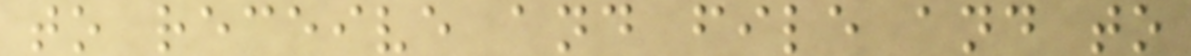to receive and file and to
